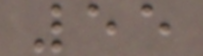55
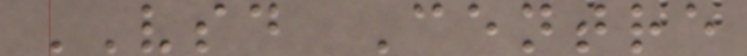VSD Centre
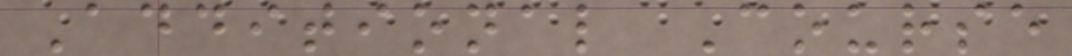Additional Course
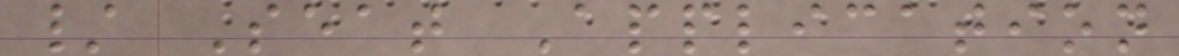/ Seat Application
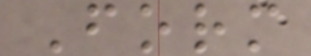Form
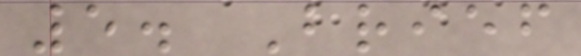5. Brief
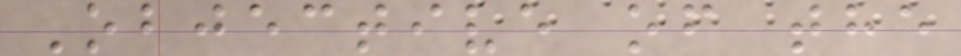Objective of the
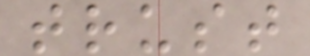trust
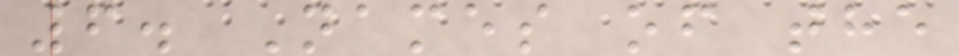6. Names of the
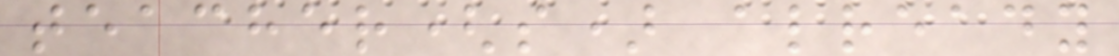teacher(s) already
